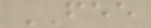FEE
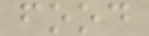food
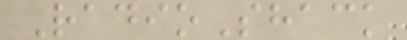RadioShack
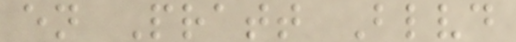en Pratt Blvd
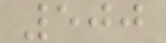500
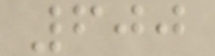600
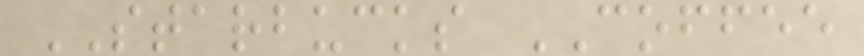STARBUCKS COFFEE
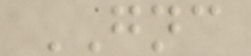GNC
